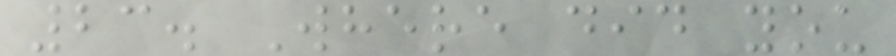23. Where did you
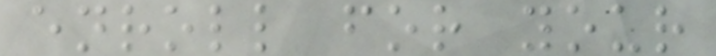enroll for your
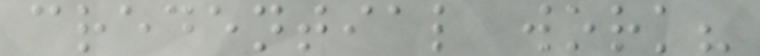credential work?
